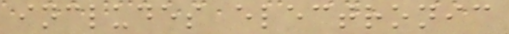includes electronic
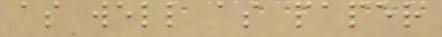as well as paper
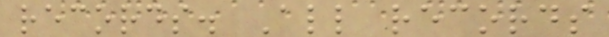records. All records
